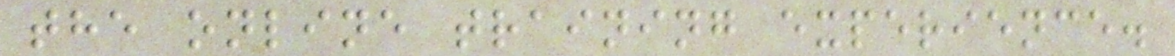the online training experience.
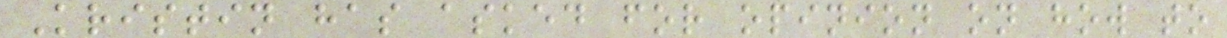Kristin has asked for opinion on how to
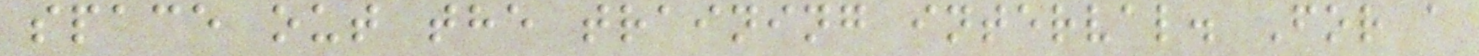space out the training interval. For a
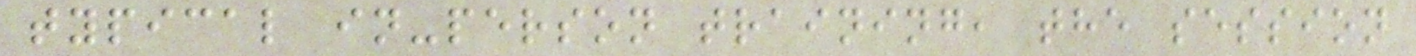typical in-person training, the session
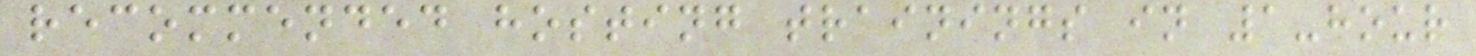recommended hosting trainings in 1-hour
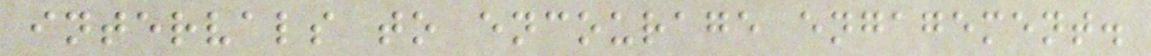intervals to encourage engagement.
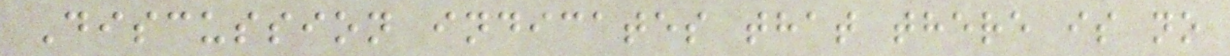Discussion indicates that there is no
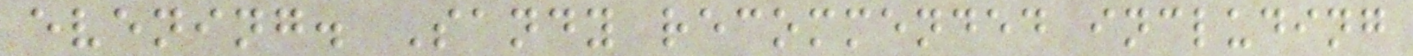evening. Sandy recommended including
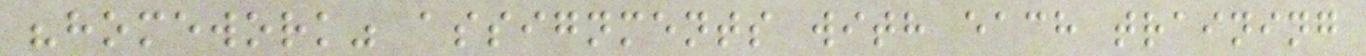"homework" assignments with each training
